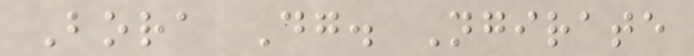Bora Dg. Ngirate
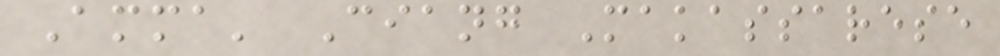Amma' Ciang Makassarese
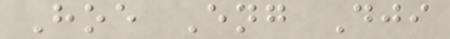Hoe Eng Dji
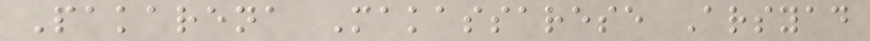Pakarena Makassarese Arsyad
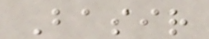Basir
